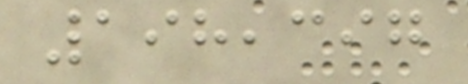198,397
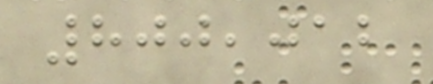800,012
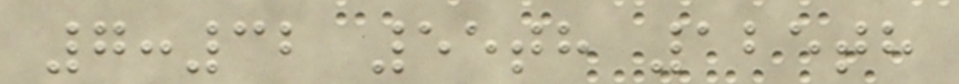7:32 55th 125th
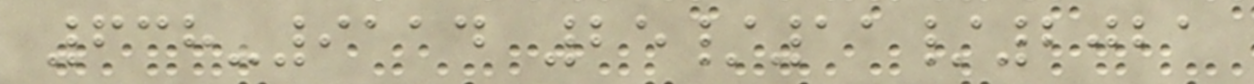638-9114 25/11/2021
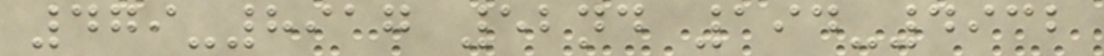479-8917 52nd 194-4932
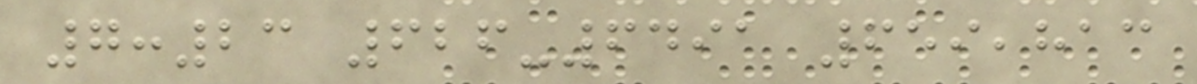7:23 626-6491 659,813
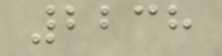2238
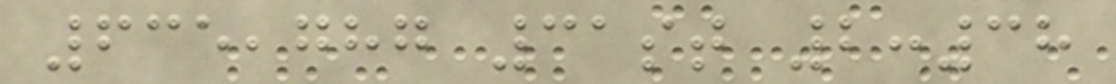635,787 31st 2:38
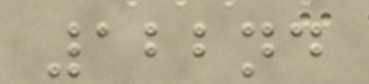122nd
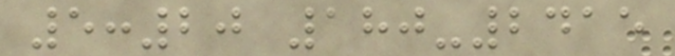5:20 180-2415
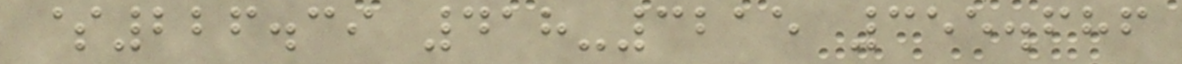$226.39 418-3215 355.686
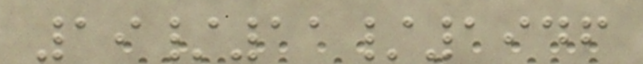19/11/1946
